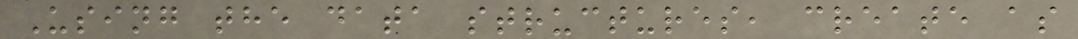Using the data structures, create as
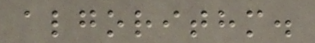algorithm.
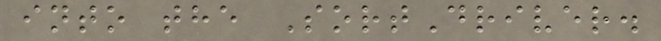into the SortDriver.
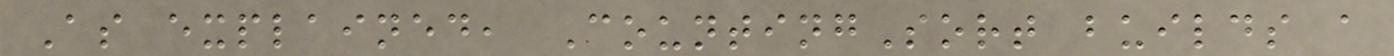As explained, CountingSort builds a
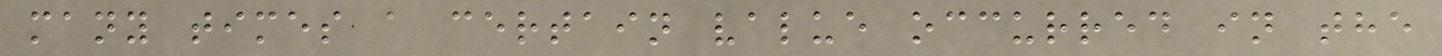many times a certain value occurred in the
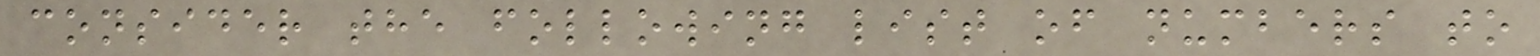consider the following list of numbers to
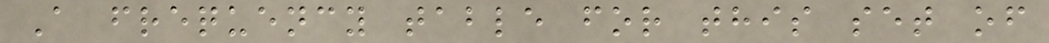A frequency table for this set of
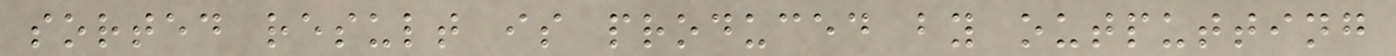sorted result is produced by outputting
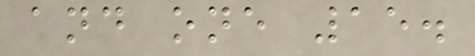and one 15.
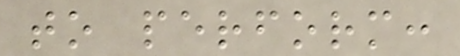to perform:
